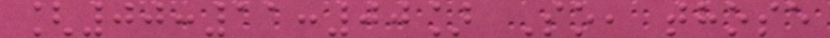[00:11:00] So, those
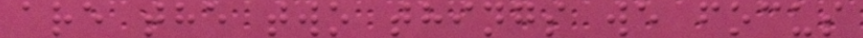are the two things we focus
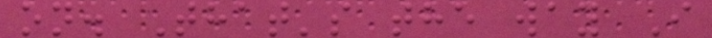on. That's the way I
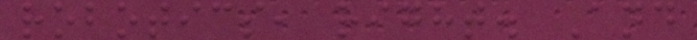robotics, right. And
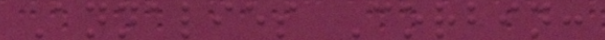Annalies Corbin:
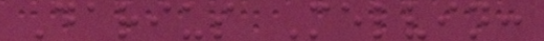Darius Melvin:
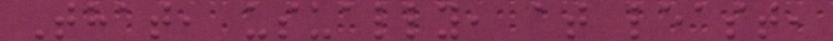That, usually, at least,
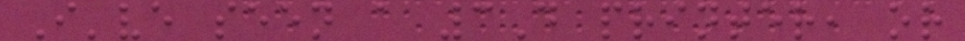I've seen a 3D printer, or
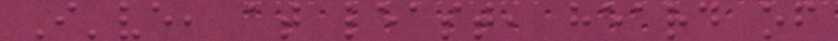I've, at least, heard of
